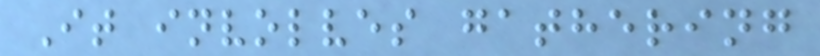It involves gathering
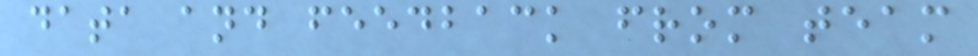data and feedback from team
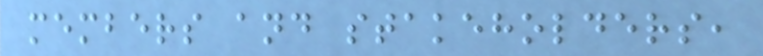members and stakeholders,
